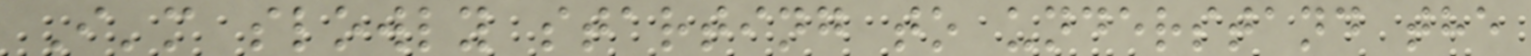I'm slowly starting to understand the
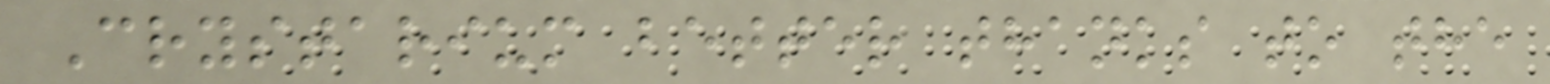Crystarium better thanks to the
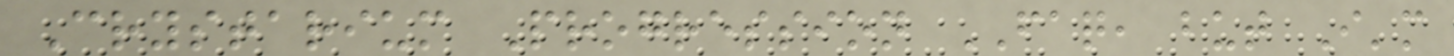Crystarium Progression FAQ, but I'm
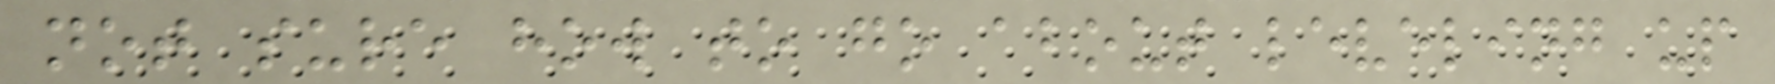not sure how to go about leveling up
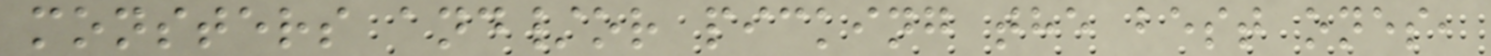monsters and/or picking the best ones,
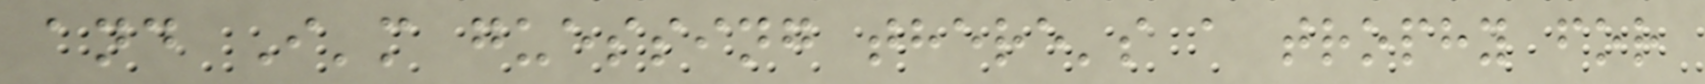and I'm guessing there's a trophy for
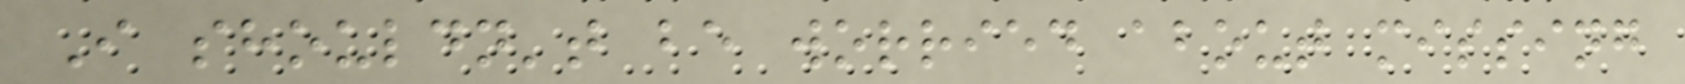I shouldn't be worried about missing
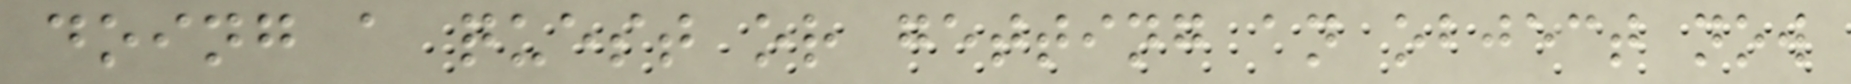doing a quest or getting an object now
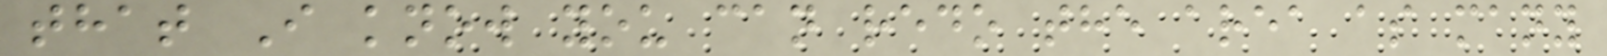that I know you can redo the area as many
